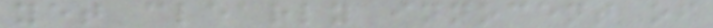yet clearly innocent of
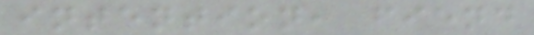intention, fiend
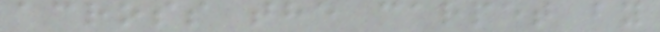across the carpet by
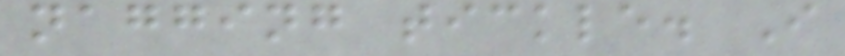nagging tickle. I
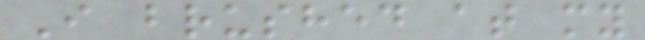I brushed at my
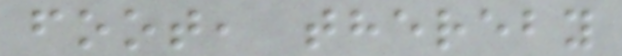foot, thereby
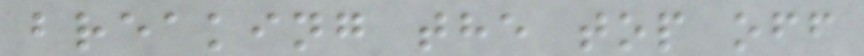breaking the top off
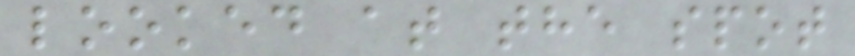looked at the spot
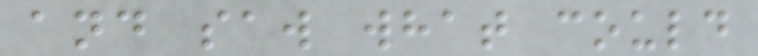and saw what could
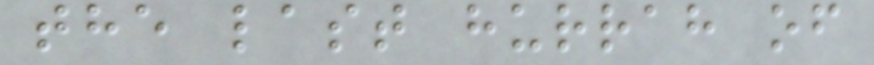the last hurrah of
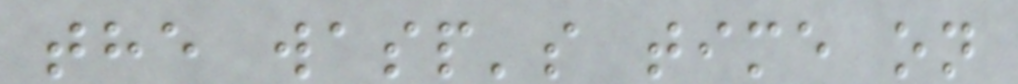the wasp's time on
